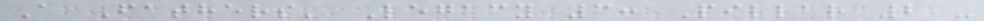A Fathers' Legacy 3: Pillar 2 -
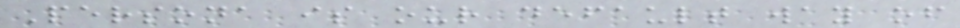Persona is our default way of
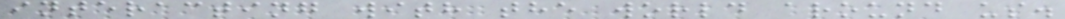interacting with the world around us.
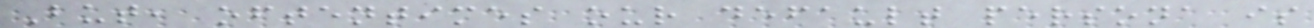But, oftentimes our default persona is
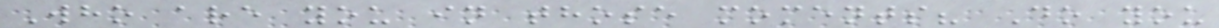Who are you in those moments? Do you
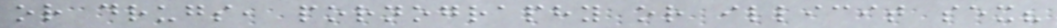or drugs, pornography or illicit sex?
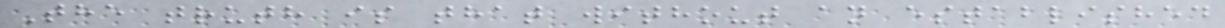The truth is that without an established
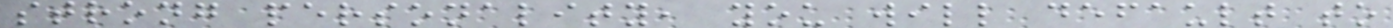strong personality, you will default to
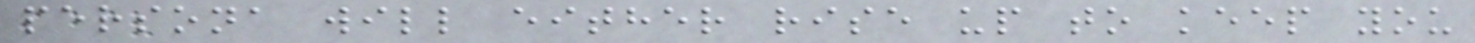persona will either rise up to keep you
